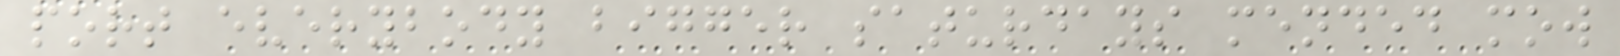port everybody bigger saturdays mended mow
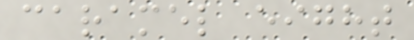caramel eight
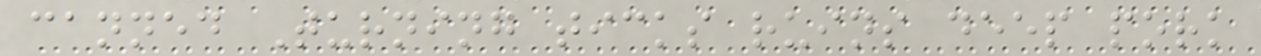canned Turning ticks ruins deep pork
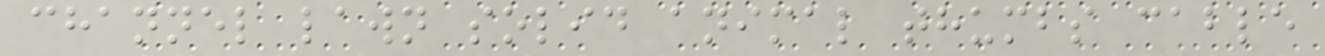channel lawn solid animal thumbs cable
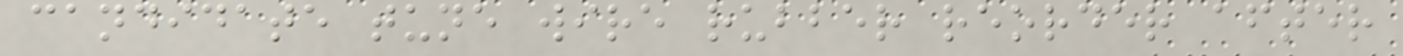candidate tune wire rubber reorder after
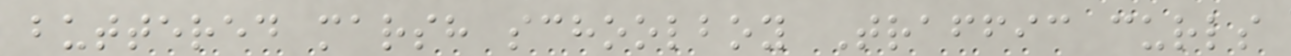buttered marsh schoolboy Traffic curls
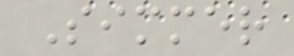Simmer
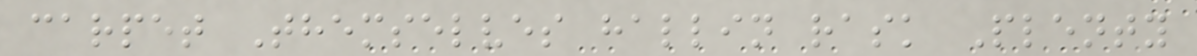carpet Themselves hallin rask Plenty
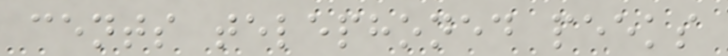cents telephoned peeks
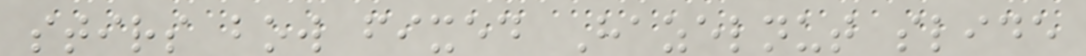stirs bow fixed Hazelnut slide
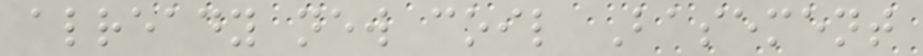already new coil Basement
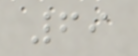69
